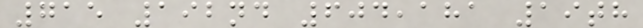715 192nd 604,181 19th
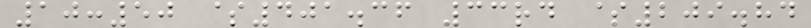10:50 $401.36 33rd $209.84
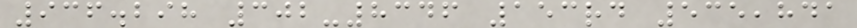936.298 302-8346 153rd 535,841
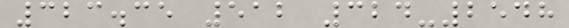323.35 512 324-2548
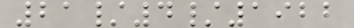21/4/1922
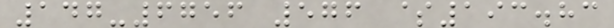147-6756 576 $193.83
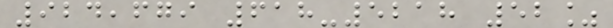924,679 618-5218 52%
